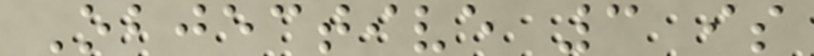Objective 3 is
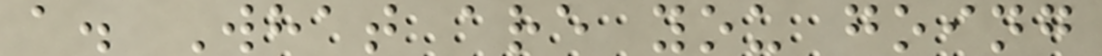a. What are you going
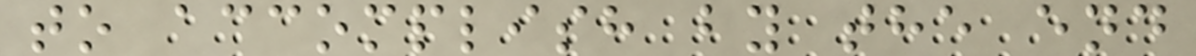to accomplish by the end
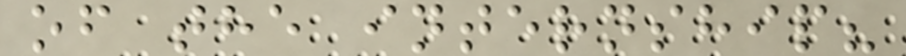of the internship?
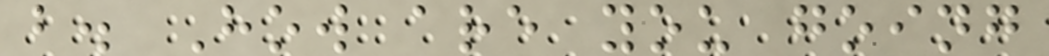b. How are you going
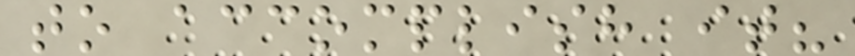to accomplish it?
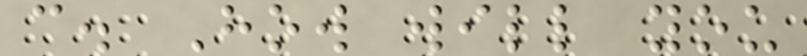c. How will you
